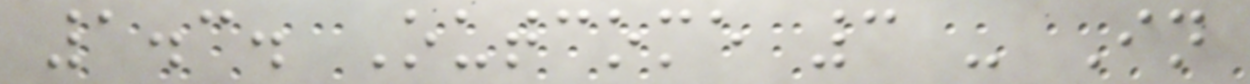1.3. Outcome 3 - In
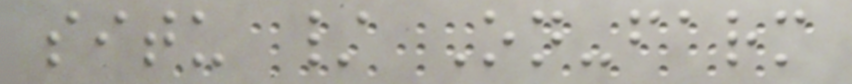situ / On-farm
